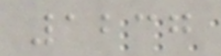1237
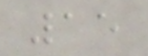15
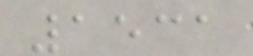1531
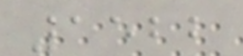1522
